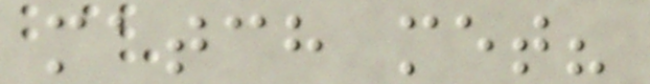match met?
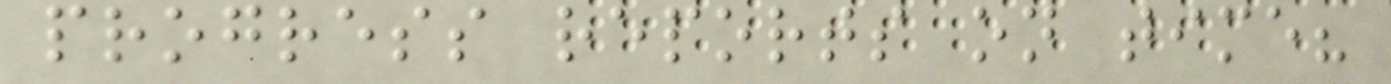progress reports on time?
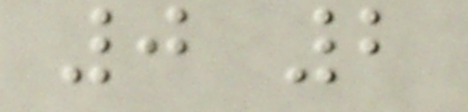0 2
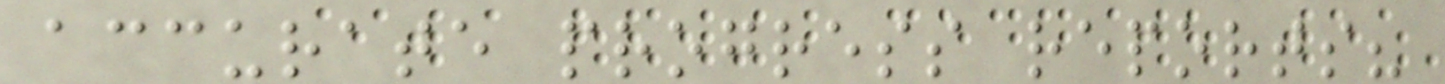accurate progress reports?
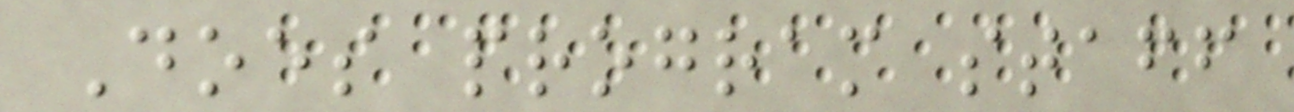Does program staff
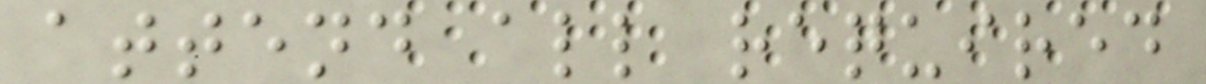attend all required
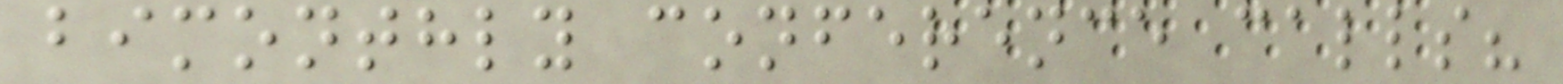bimonthly conference calls?
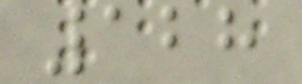128
